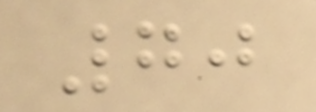70
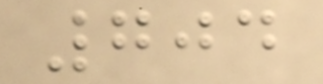704
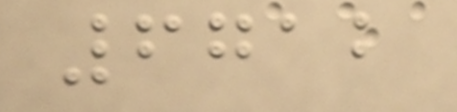6712
